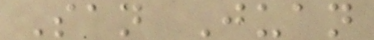San Juan
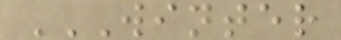WINTER
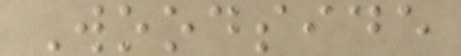Woodside
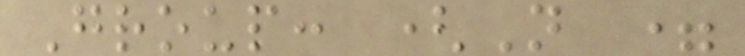Group: (N =
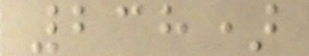238)
